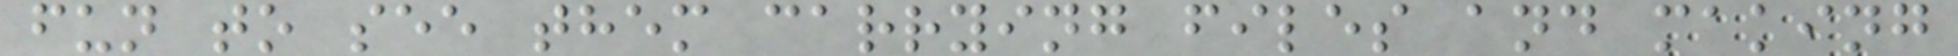fun to see them carrying files and making
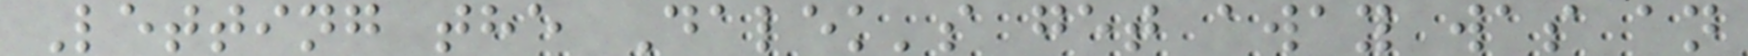Letting the Dalek's get away was an
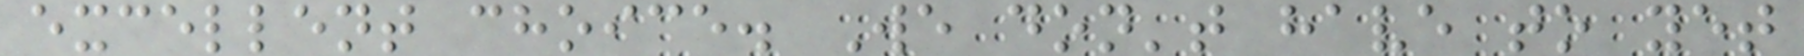excellent choice. We don't have to yet
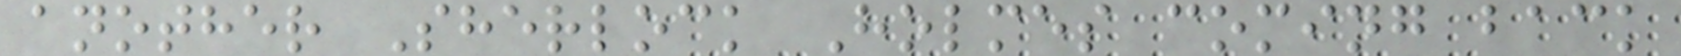another Sherlock Holmes coming back
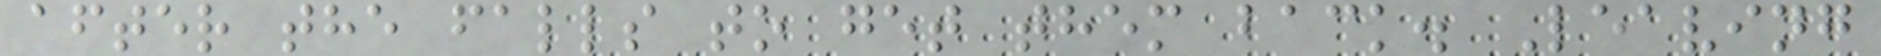after the falls to get them back. Leaving
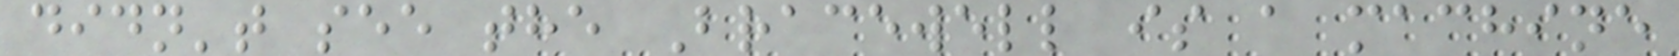didn't see the Bracewell is a machine
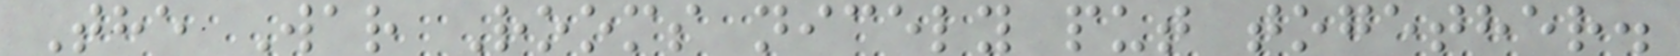The War Rooms nicely put together.
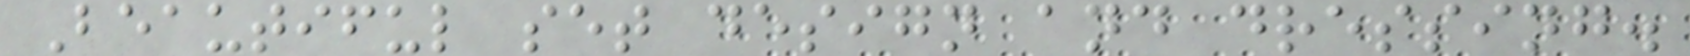Beautiful set design and dressing.
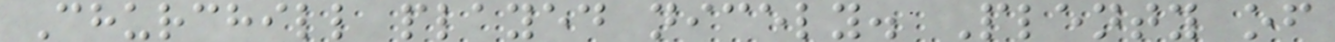Churchill played nicely. Plenty of
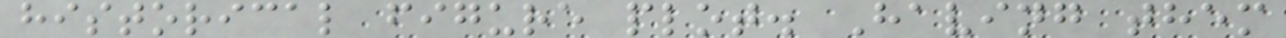historical figure plot. Having them
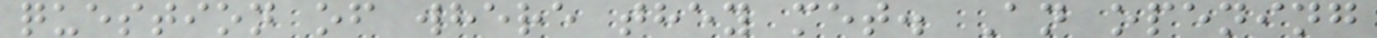question of where they met. An opening
